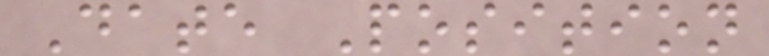Date Position
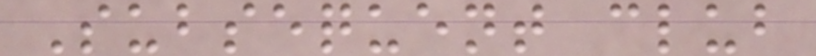Subsequent club
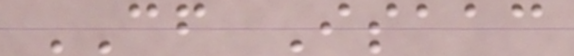CF Isaac
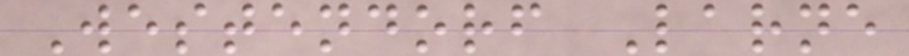Westendorf Larne
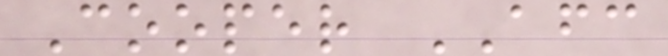Cooper AFC
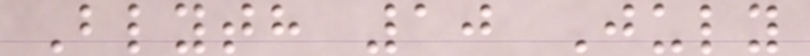Blyth 10 July
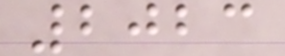2023
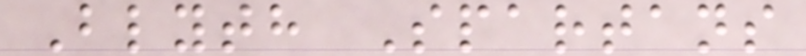Blyth Spartans
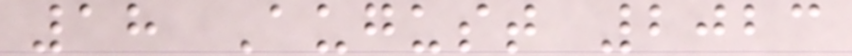18 August 2023
